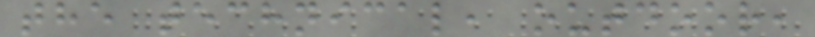the technical, outdoor,
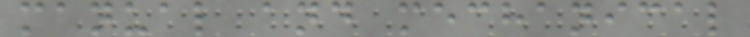manual and mechanical
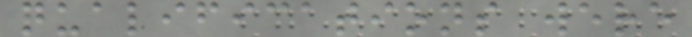qualifications were
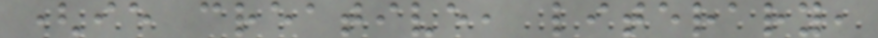(ie creative, literary,
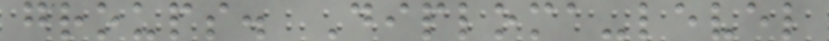groups. Diploma-level
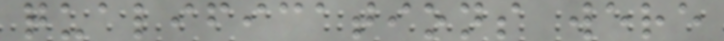qualifications were
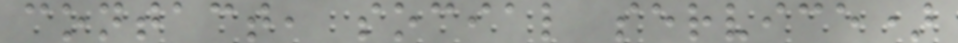contact, social service)
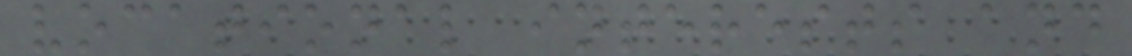vocational interests and
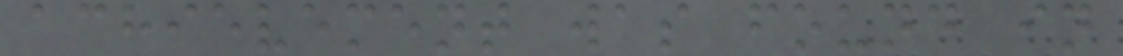achievement was found in
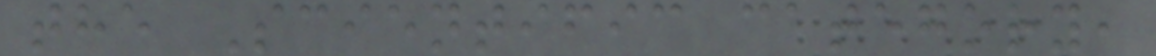the Scientific category,
